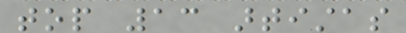top 13 artistas
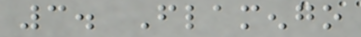3. Flamengo
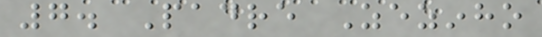7. Padre Zezinho
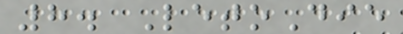8. LetoDie
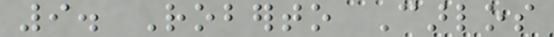9. Roberto Carlos
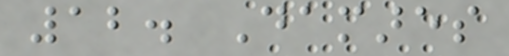12. Damares
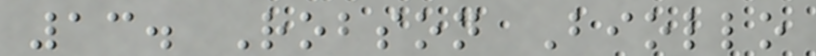13. Robson Biollo
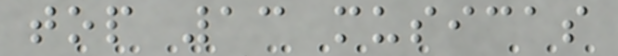top 13 musicas
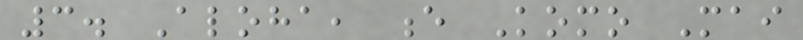3. Aloha, e Komo Mai
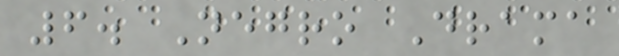6. Negro Drama
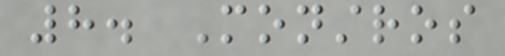8. Monstros
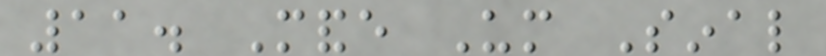11. Mande Um Sinal
